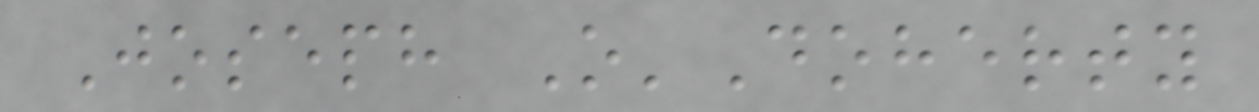Joseph O'Doherty
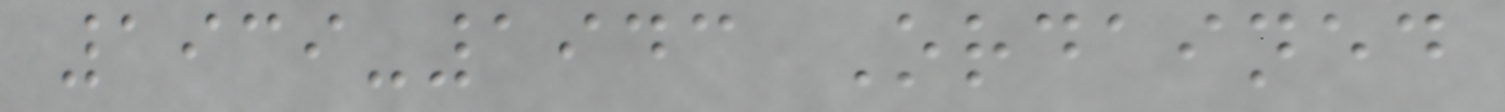1939-1943 Ordained
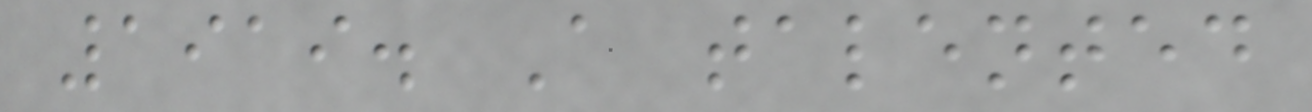1919. A talented
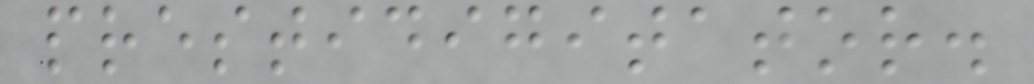prestidigitator.
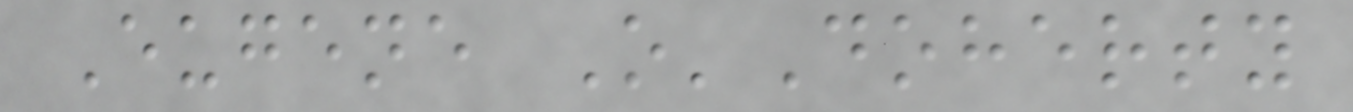Eugene O'Doherty
